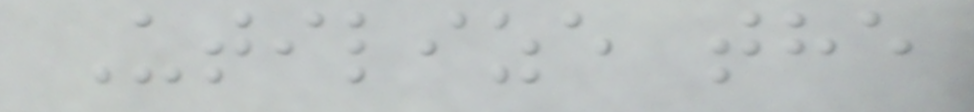Utilize the
